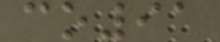co91
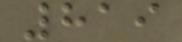819
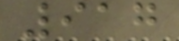917
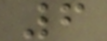6
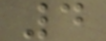4
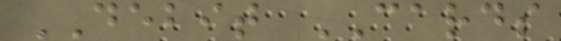DEBIT CARDS
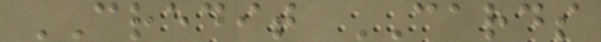CREDIT CARDS
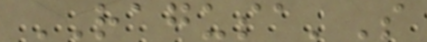RAGUSA'S
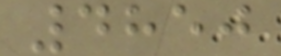4850
